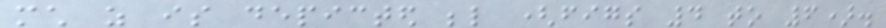much as is depicted below (figs 4 to 6).
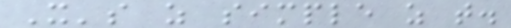It's as simple as that.
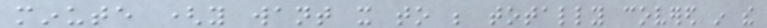minute (you want it to be totally covered in the
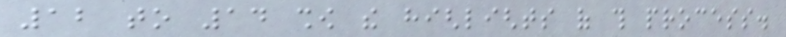12 to 14 show the highlights of this process.
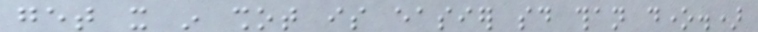get it in shot is easier said than done.)
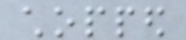chopped
